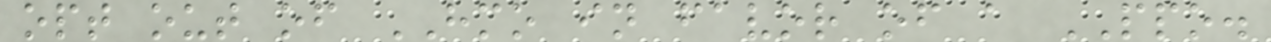opt out of HMO in favor of a PPO.
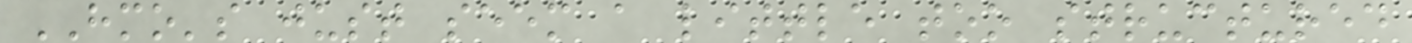HMO's just seem a little too structured
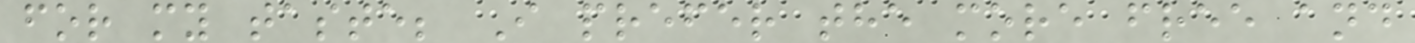for my taste; I prefer the more free and
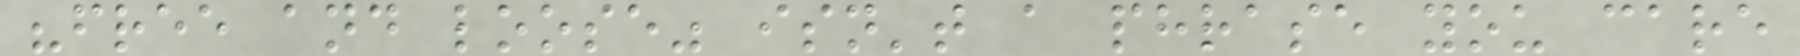"free and loose" isn't a phrase you care
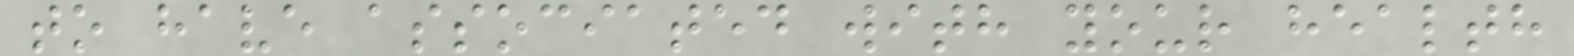to have associated with your health
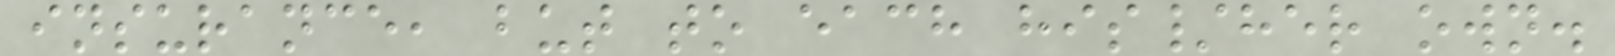insurance, but to each his/her own.
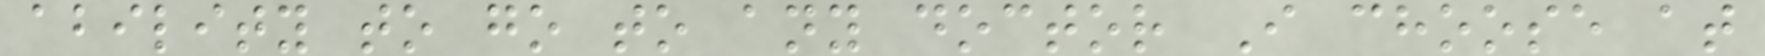ability to go to any doctor I choose at
